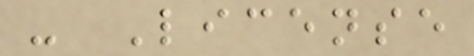- License
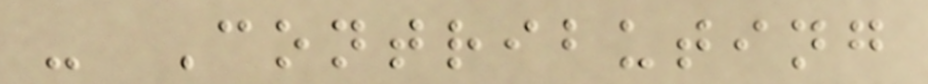- Contributing
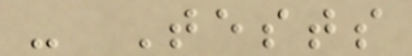- Tests
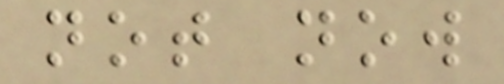not now
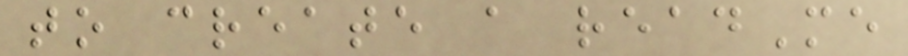to create a readMe
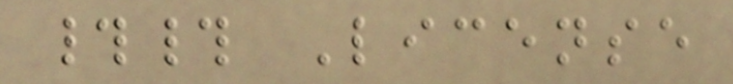## License
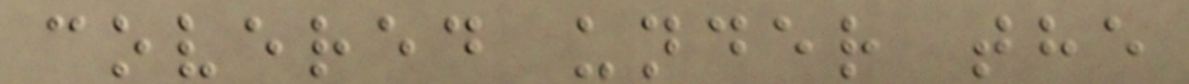covered under the
